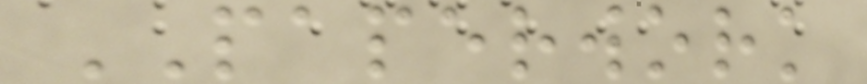PAPERWORK
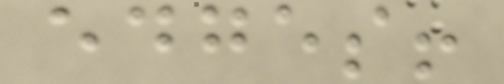edges!
